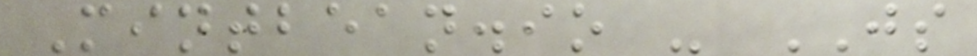Mintbean.io - JS
